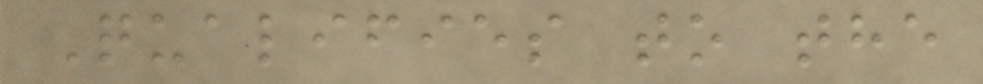Qualifies to the
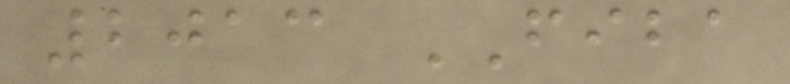2013 FIBA
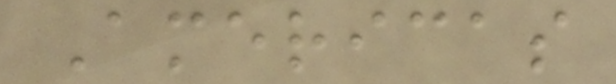Americas
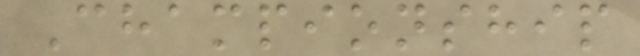Championship
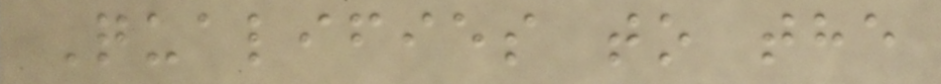Qualifies to the
